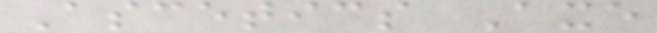Ascetics Axe
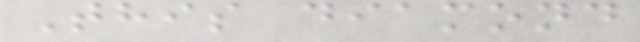This diamond
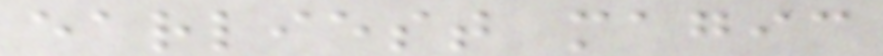earliest magic
